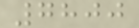7800
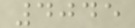4045
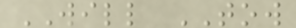WILL TOW
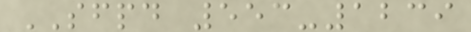SFPD 553-1239
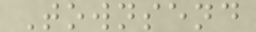Townsend
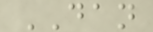DAN
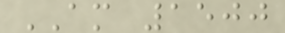AM 1500
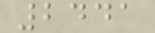2441
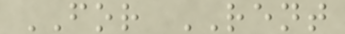FOR RENT
